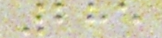285
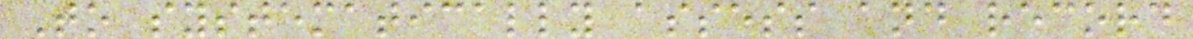To systematically assess and record
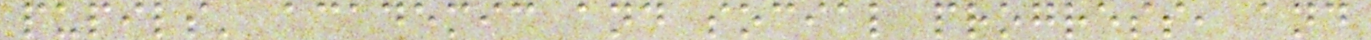pupils' academic and social progress, and
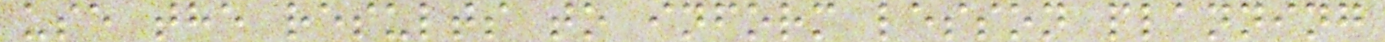use the results to inform lesson planning
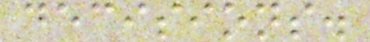decisions.
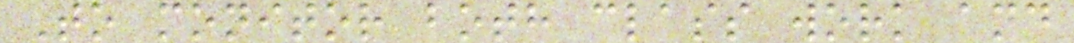To monitor both class work and
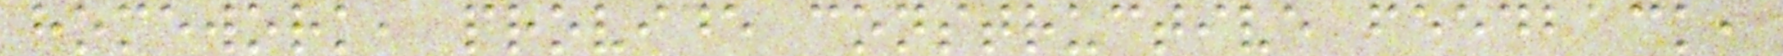homework, provide constructive feedback,
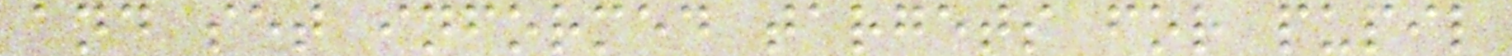and set informed targets for pupil
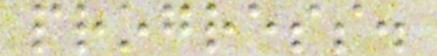progress.
